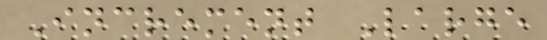Increment Large
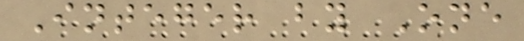Integer by One
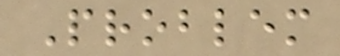Problem
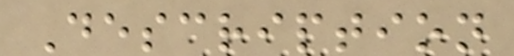Description
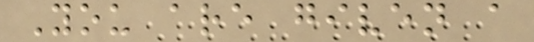You are given a
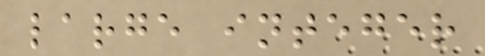large integer
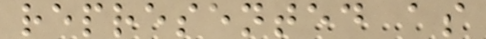represented as
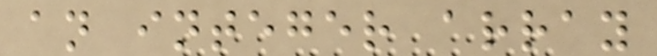an integer array
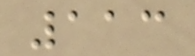113
